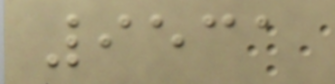9531
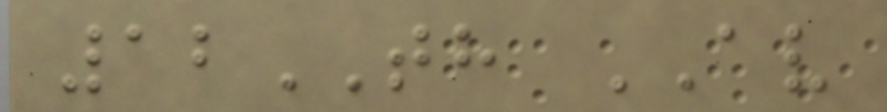12TH AV
